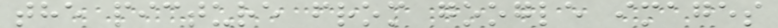the picture from google images
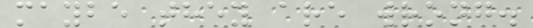maybe they are wrong.
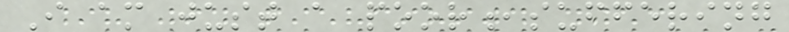I am just a poor,suffering
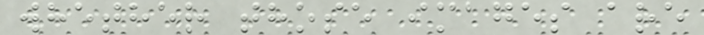whether those images are
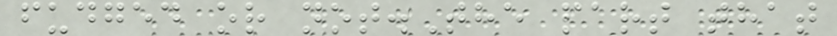fudged or not.The part that
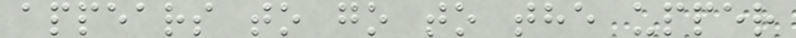appears to go to the upper
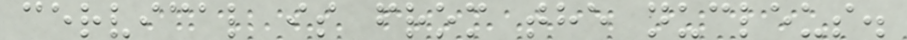cervical is from the nucleus.
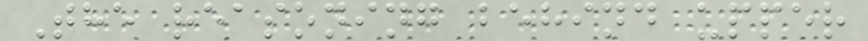The reasoning behind upper
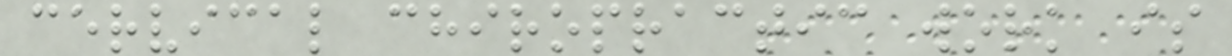cervical chiropractic work is
